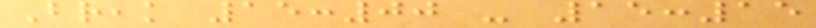Break 15:00 - 15:15
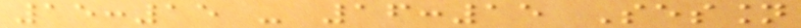15:15 - 16:15 Session
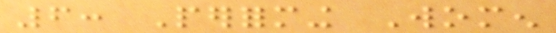6: Performing Women
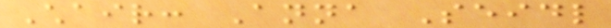Chair: Anna Seidl
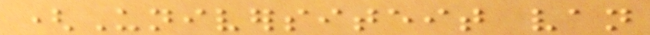(Universiteit van
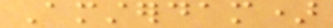Amsterdam)
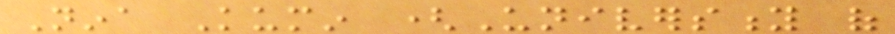Nina Kumin (University of
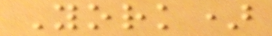York)
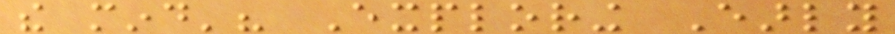the mind'? Exploring Early
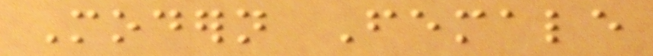Modern Female
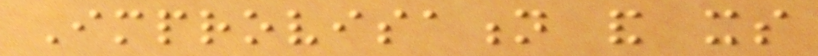Improvisation and its
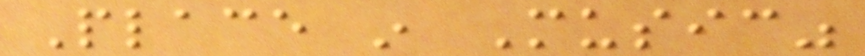Place in Music"
